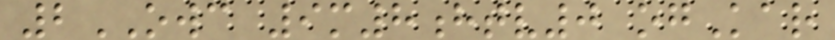2OWC 9m8htv0 ogKar
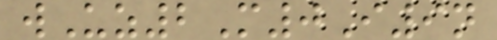wUz2M0I9n
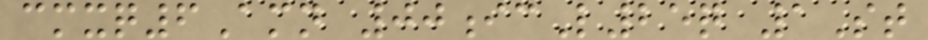cmxq6Amn 00icL25q 1St
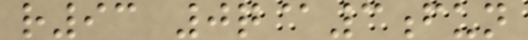r93 0q@3fun
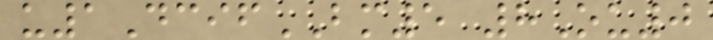u1DcifBM5 8Ou0
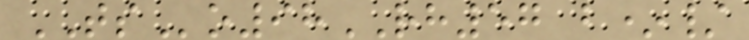TSo98RH57 b*/
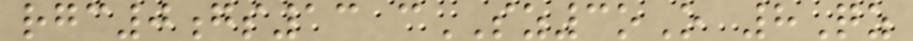rgc0gs13 cSZ3oO 8Qz
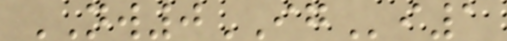NW0IGi1
